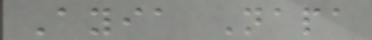Ayia Napa
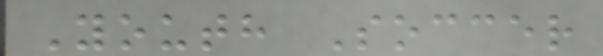Youth Soccer
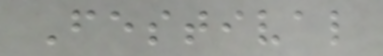Festival
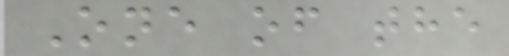One of the
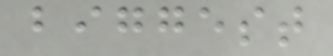biggest
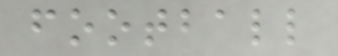football
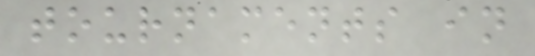tournaments in
